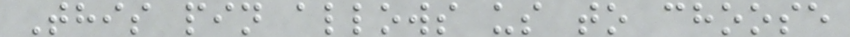This pin allows us to choose
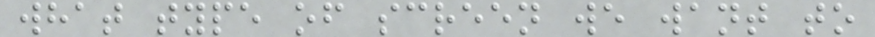what type of screen we want to
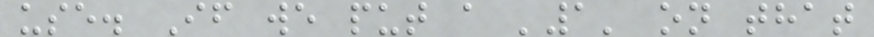use. If we put a '1' on that
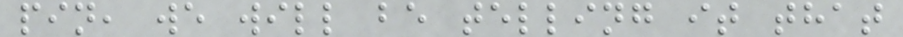pin, we will be telling it that
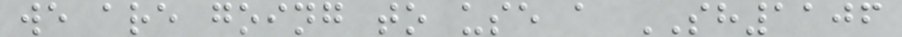we are going to use a SH1106
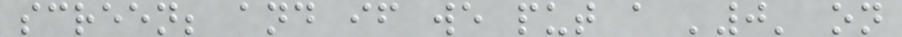screen; and if we put a '0' on
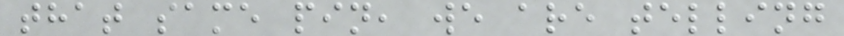that same pin, we are telling
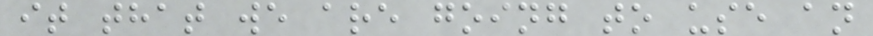it that we are going to use an
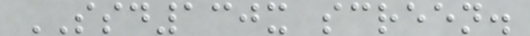SSD130x screen.
